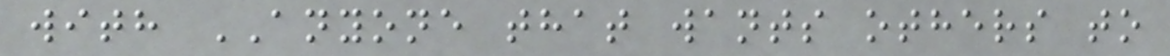with ANYONE that wants others to
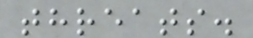threats.
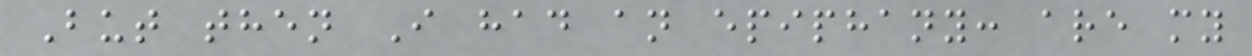But then I had an epiphany: are my
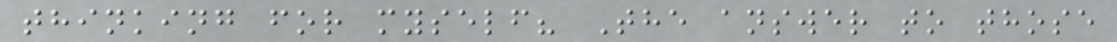thinking for myself? The answer to those
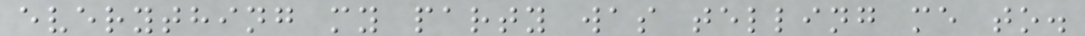everything my party was telling me to.
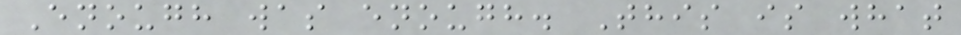Enough was enough. This is what
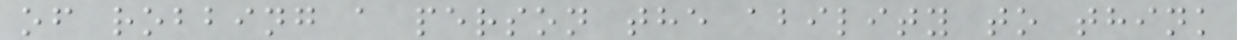of robbing a person the ability to think
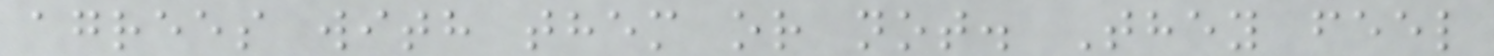agrees with them or not. They feel
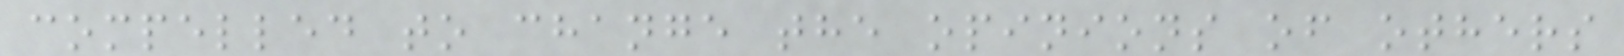compelled to change the opinions of others
